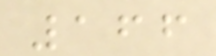166
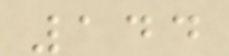144
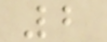2
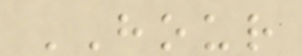HOUR
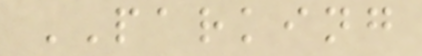PARKING
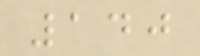140
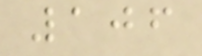106
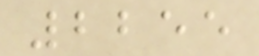2255
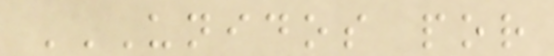UNIDOS POR
